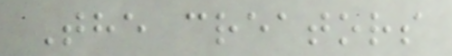The creators
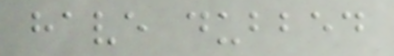have dubbed
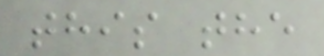this the
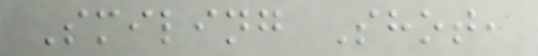Smiling Shot,
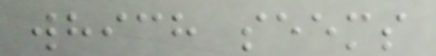which seems
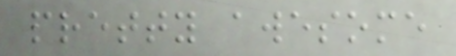pretty awesome
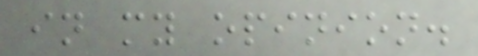in my opinion.
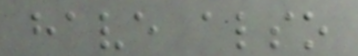have also
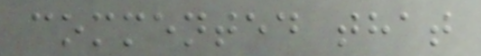commented that
